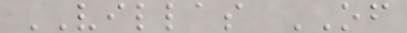VILLAS OF
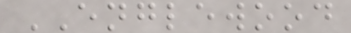ENGLEWOOD
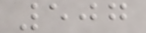507
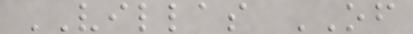VILLAS OF
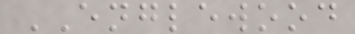ENGLEWOOD
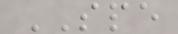SPE
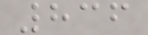836
